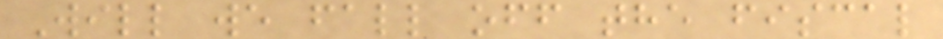Will we fall off the fiscal
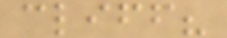cliff?
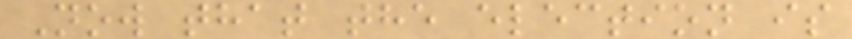Now that the election is
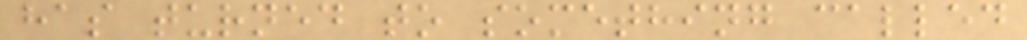has turned to something called
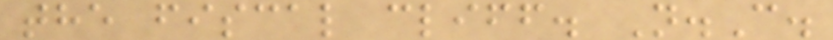the fiscal cliff. N.C.
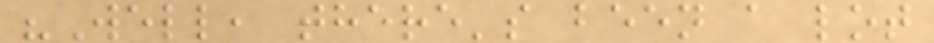"Well, there's been a lot
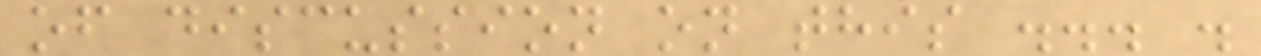of discussion on this ... .
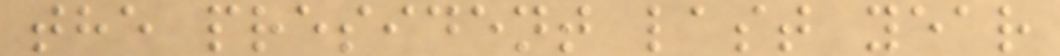the president last year
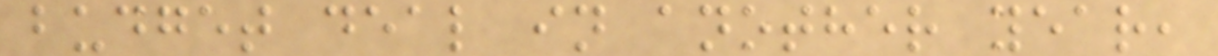budget deal in another year,
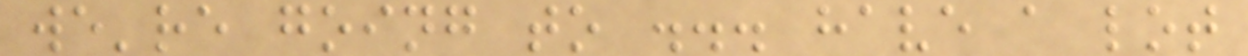we're going to ... have a lot
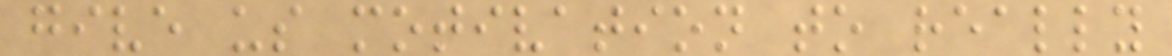give us motivation to really
